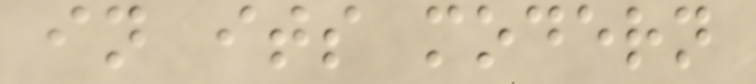in its modern
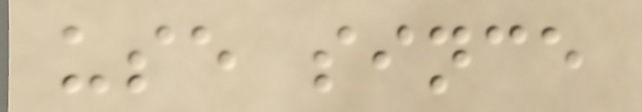use since
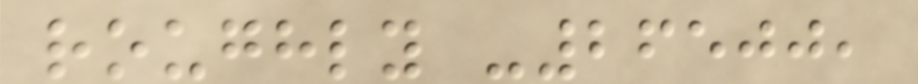roughly -26500,
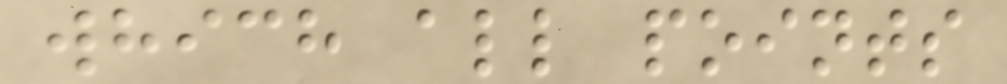which all points
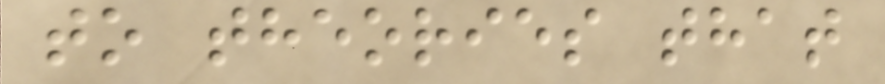to theories that
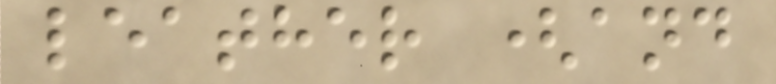leather (and
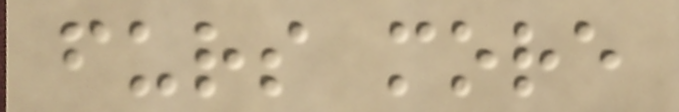furs more
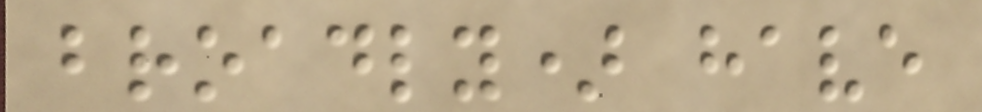broadly) have
